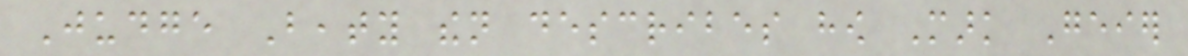Judge Beaty then describes how Mark Geier
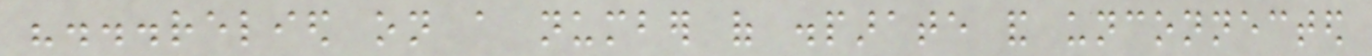"...relied on a number of disparate and unconnected
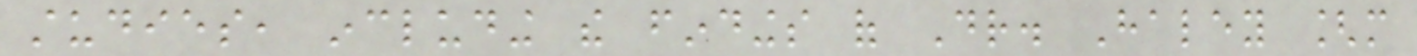studies, including the findings of Dr. Haley [more
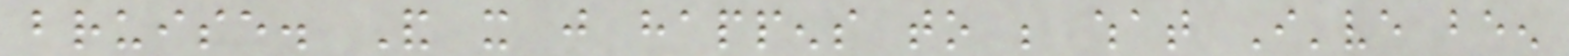bruise. And it just happens to be what I've been
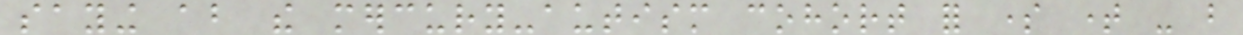saying about the mercury-autism cohort for some time - but
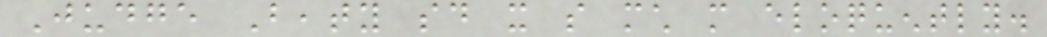Judge Beaty said it so much more eloquently.
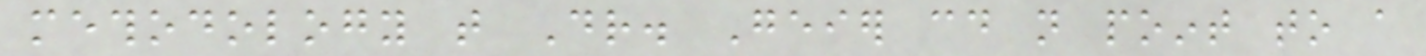methodology that Dr. Geier could not point to a
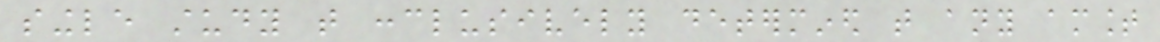single study that conclusively determined that any amount
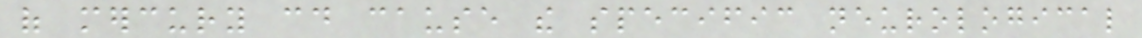of mercury could cause the specific neurological
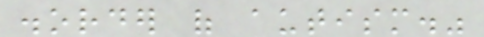disorder of autism."
